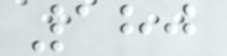180
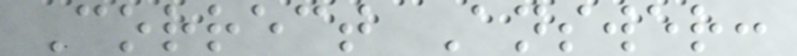Correct Answer:
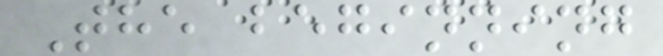The beginning
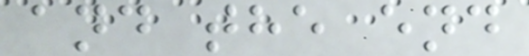and the end
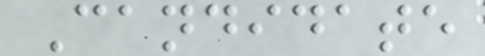Candidate
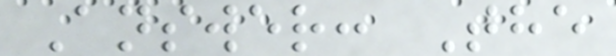Answer: The
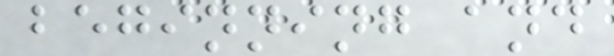beginning and
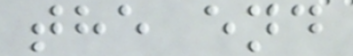the end
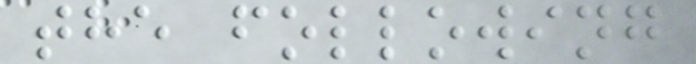the following
